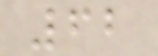62
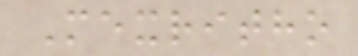Mexritho
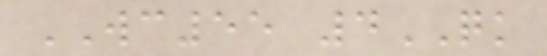WC55 4QK
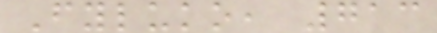Fyluko, 713
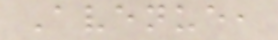Avenue,
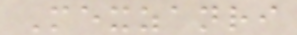Mexzanri
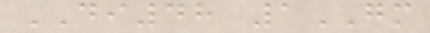DI48 1GM
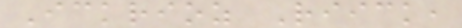Ickrioz Riick,
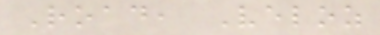Road, Veloz
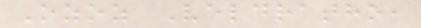Ozoz Veldratho,
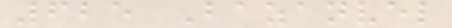625 Bazanvel
